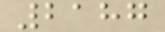2187
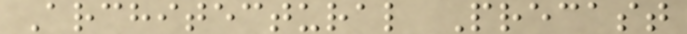Architectural Precast
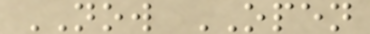NOW OPEN
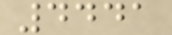4441
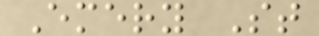Emery St
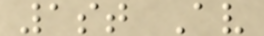1st Av
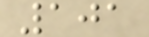101
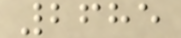2685
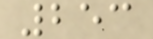253
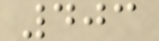403
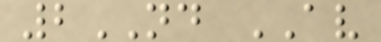2ND AV
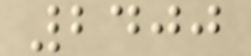2400
